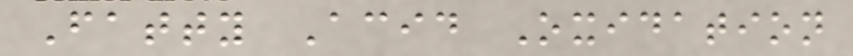Fatty Acid Oxidation
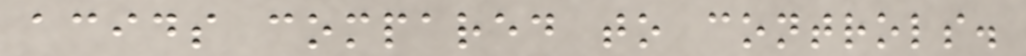acids compared to controls.
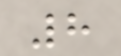8
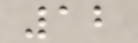12
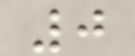0
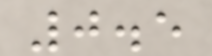0.5
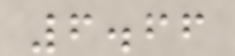6.66
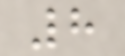8
